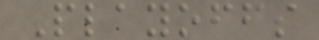Playoffs
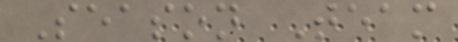Season Team
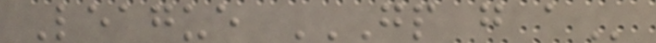League GP G A
